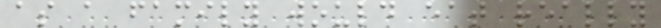as a family would eat really
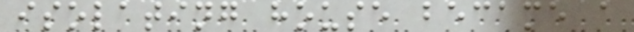isolating house became a
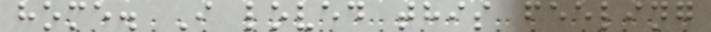home. I loved this feeling
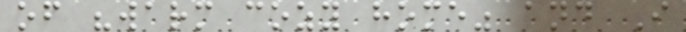of "warm cozy home" and I
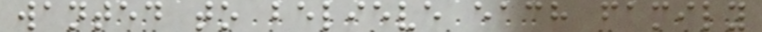wanted to believe each family
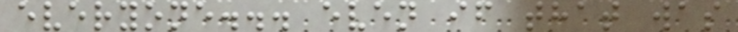everyone... even if that was
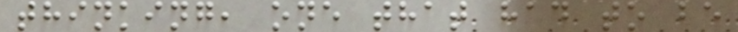thinking, one that had to be
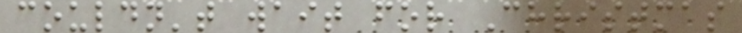couldn't wait for Christmas
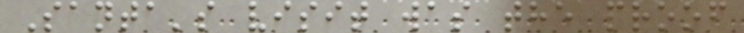Santa's visit was the proof
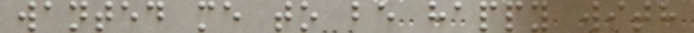wanted me to be happy with
